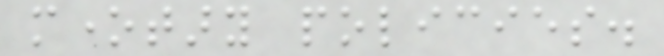monetary policies.
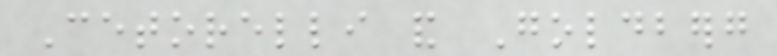Cetorelli and Goldberg
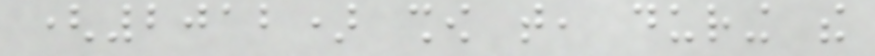(2012) show that, during the
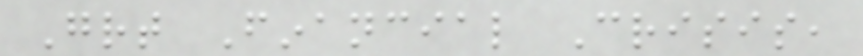Great Financial Crisis,
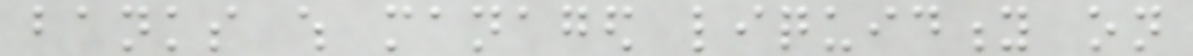banks which managed liquidity on
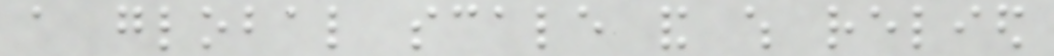a global scale and which relied
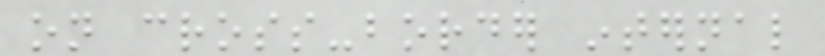on cross-border internal
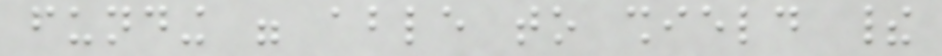funding were able to shield their
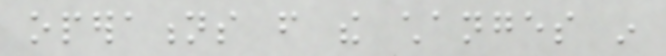operations from the changes in
